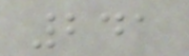241
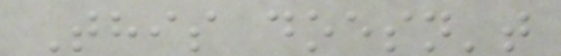This doesn't
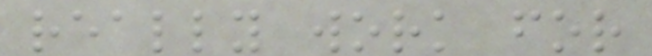really work for
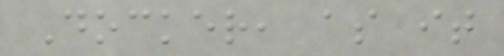Docker, as it
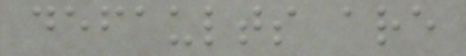defaults are
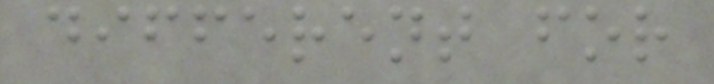different for
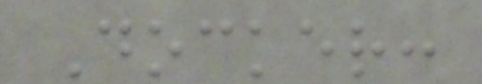Docker:
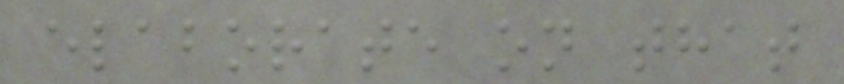elaborate on that
